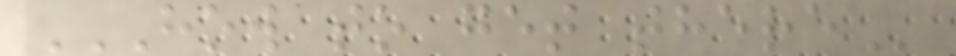HOW TO GET THERE
